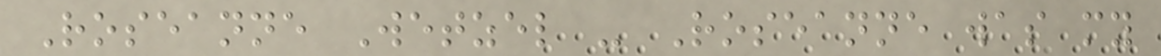Roseanne Wetzel - Roseanne was my
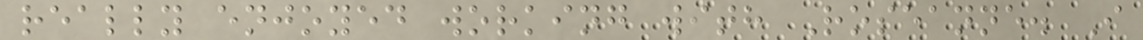really enjoyed working with Roseanne. I
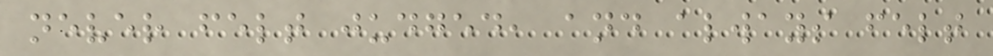never felt judged, and always felt
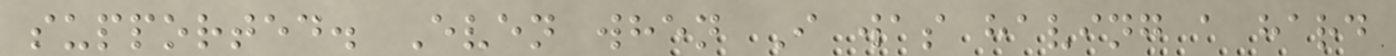supported. Even when I was having a hard
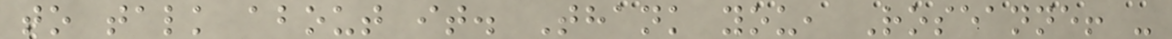to talk about it. Thank you, Roseanne! -
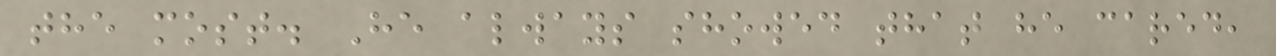the most. He always showed that he cared,
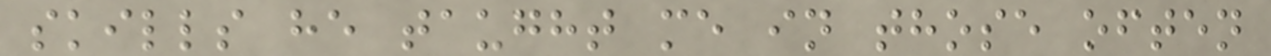skills he taught me in those often
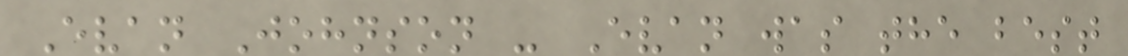Evan Johnson - Evan was the best
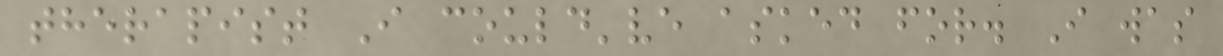therapist I could've asked for. I was
